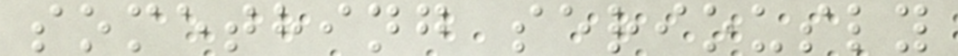something seriously
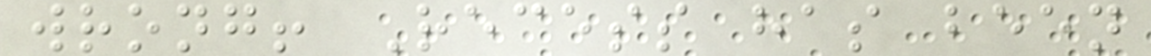wrong! Recess has been
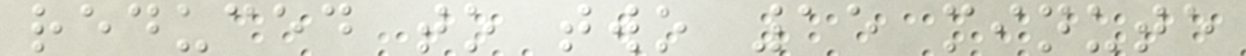reduced to two 15 minute
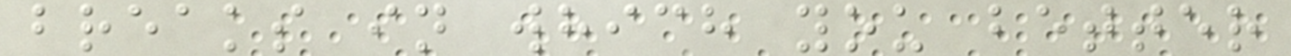breaks in which you better
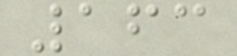163
